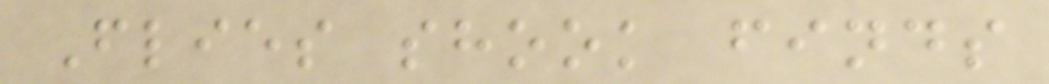Flies shook finds
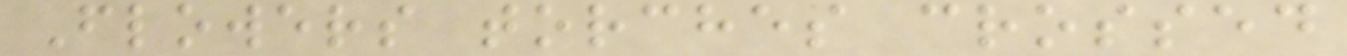Flowers torches crossed
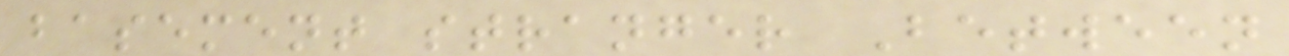basement stranger Between
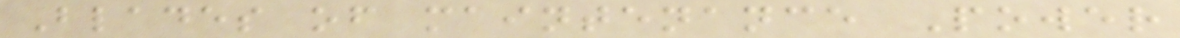Blades of maintenance Power
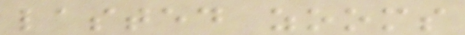lasted zooms
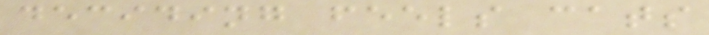deciding feels cats
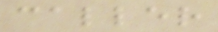caller
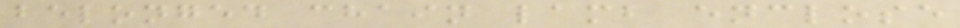belonged chain lamb enclose
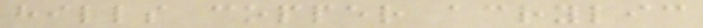hills copper acrylic
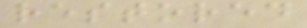restored
